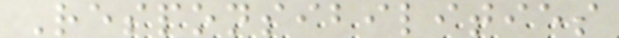Responsibilities
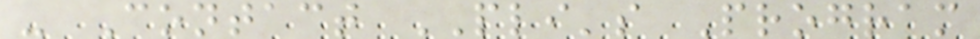- Contact PLI's Program
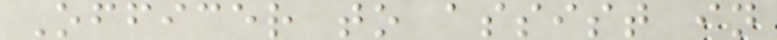Officer to assist in
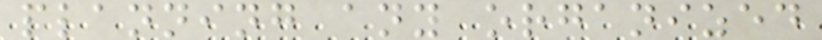planning any organized
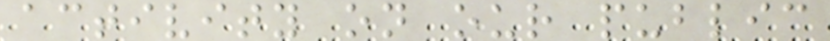activity on our public
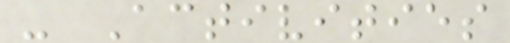- Activities
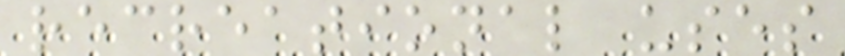recreational uses
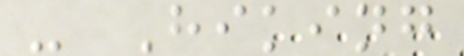- Hiking
